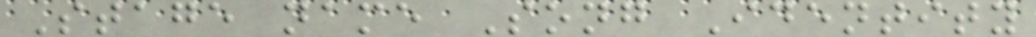Stage name Song Identity
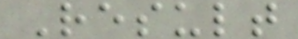Result
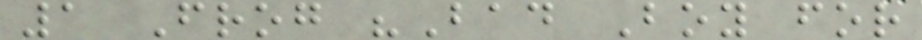1 Frog "Bad Boy for
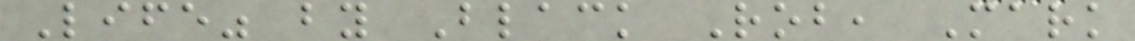Life" by Black Rob, Mark
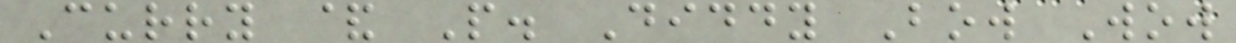Curry & P. Diddy Bow Wow
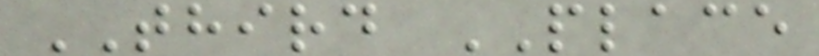THIRD PLACE
